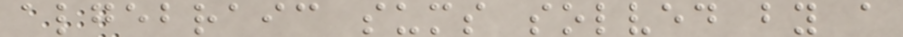algebraic sums solved by a
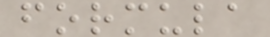formula
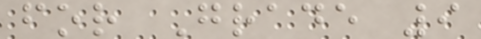for Grade 9
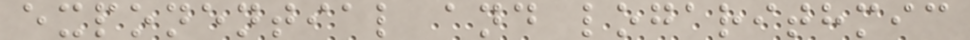exponential and logarithmic
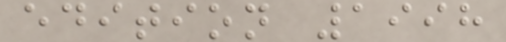edition 1998
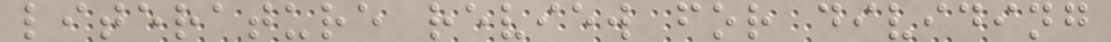literature review for dividing
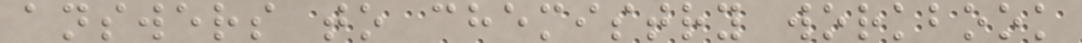answers to chemistry workbook
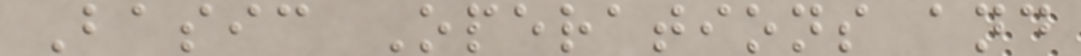Basic Operations and
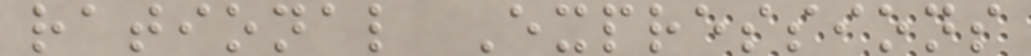rational Expressions
